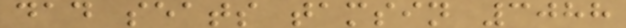dad seats tamsin 3088
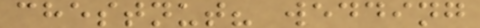chestnut? wedding
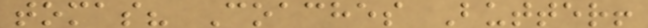tomas? Coaches Butter!
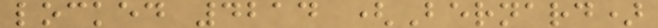locked 4214 (Bernard)
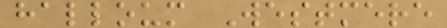halloum Westmere
